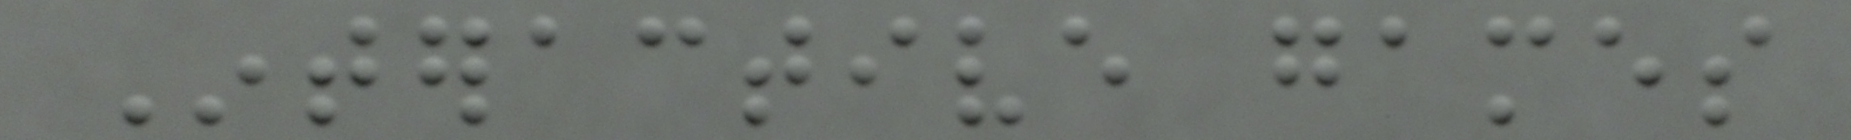Interactive games
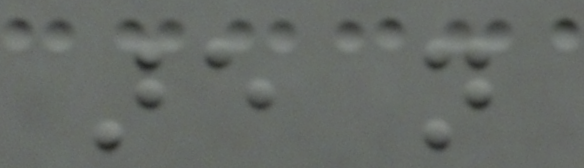are not
